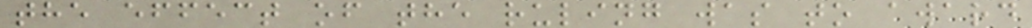the effect of the ruling was to award
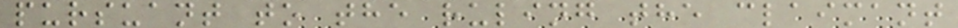pursuant to the ruling the claimant
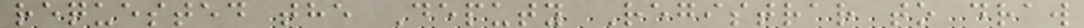requested the Deputy Registrar to draw
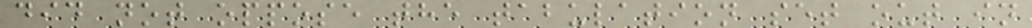did not oppose the tabulation set out in
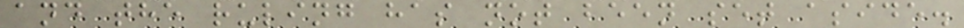and the ruling has not been set aside.
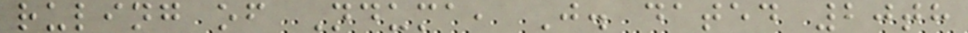ruling of Nduma, J. dated 20th
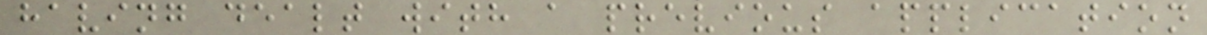having dealt with a previous application
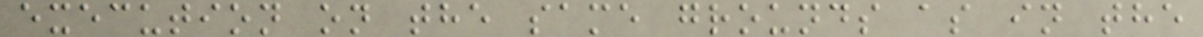execution on the same grounds as in the
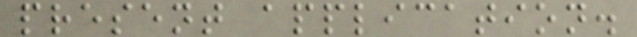present application.
